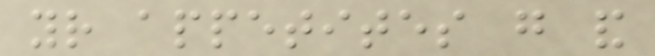your appetites go and
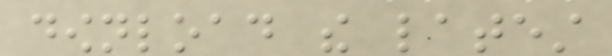download the latest
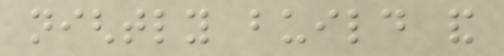nightly build and
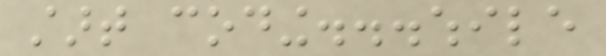start coding...while
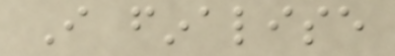I finalise
